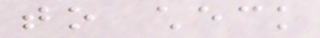to check
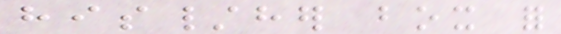his/her box for
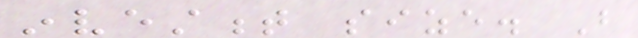investment size. But
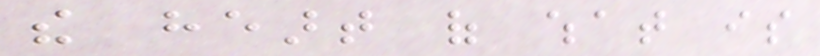the heart of what is
